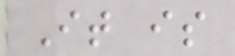It is
